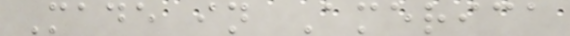Made in America
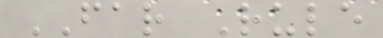FAR Rule
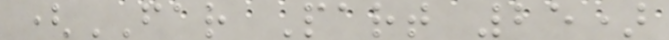(FAR Part 25)
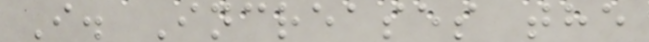I. Increases the
